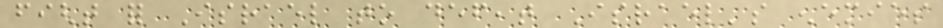fight for Israel to defeat Israel's enemies
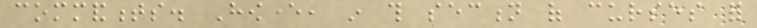commandments. However, in this section of curses for
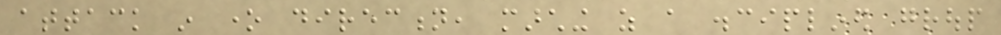attack in one direction, marching as a disciplined group
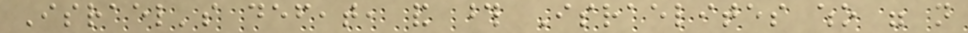Israel's defeat, and those Israelites who were not
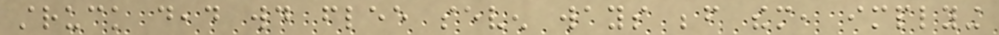struck dead would flee seven ways before them, implying
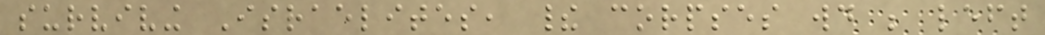surviving Israelites, their corpses would be left
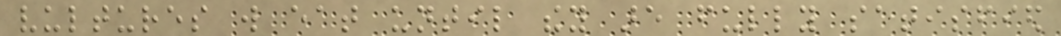vultures will eat until they are fully satisfied
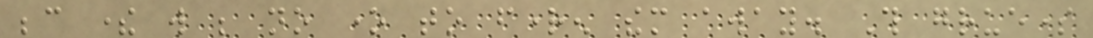because there will be no one to frighten them away. This gruesome
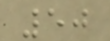50
